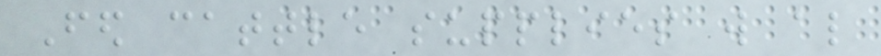Fed cattle supplies will also
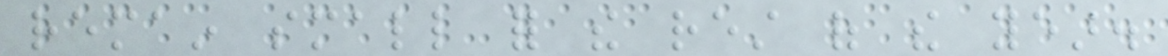remain small for the rest of the year.
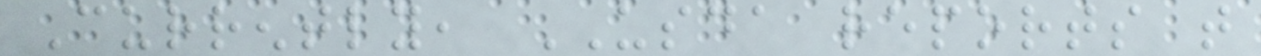Currently, USDA reports that
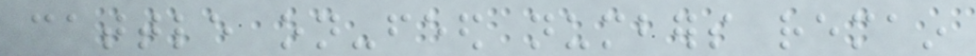cattle on-feed numbers remain
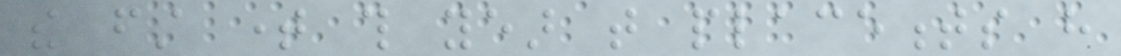the first time this year that placements have
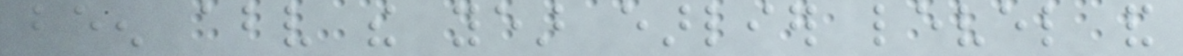been above the year earlier level and
